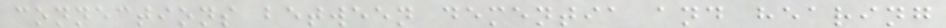connections between dementia and hearing
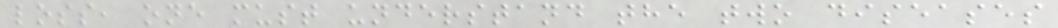loss, one must understand the two diseases
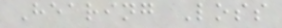Hearing Loss
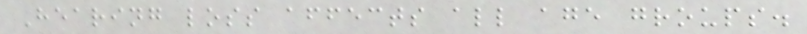Hearing loss affects all age groups.
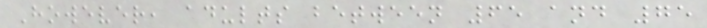However, adults between 65 and 75
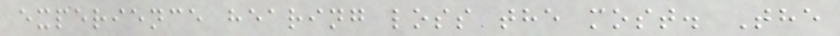experience hearing loss the most. The
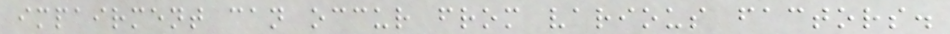impairment can occur from various factors.
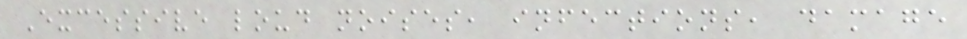Excessive loud noises, infections, damage
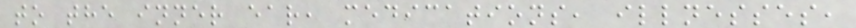to the inner ear, medications, illnesses,
